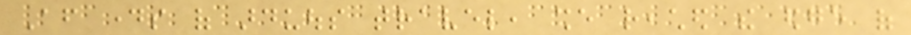After days of arduous travel, she reached the edge of
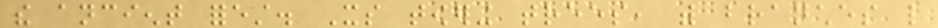the ancient forest. Its towering trees, with branches like
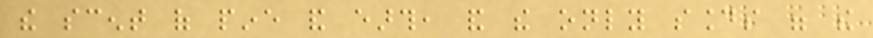the scent of pine and earth, and the only sounds were the
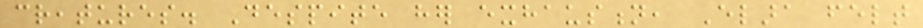creatures. Despite her exhaustion, Elara felt
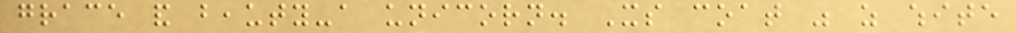grace and beauty-a unicorn. Its coat was as white
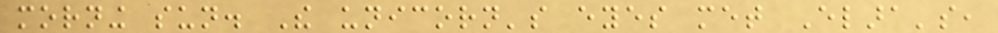morning sun. The unicorn's eyes met Elara's,
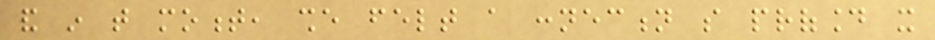and in that moment, she felt a connection so profound it
